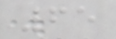65
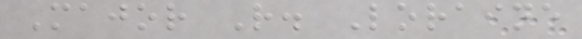Major R. Loraine
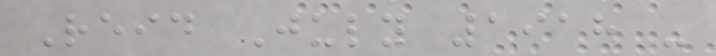Reid July 1918 -
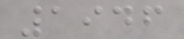1946
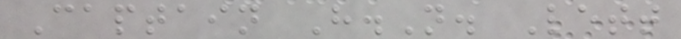Captain H.N. Lett
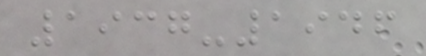1937-1946
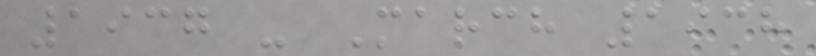1937 - March 1938
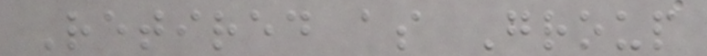Retired as Group
